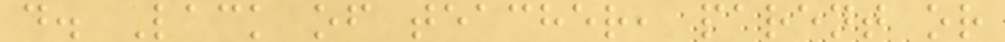d. Lack of teacher, parent or
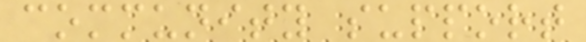community support
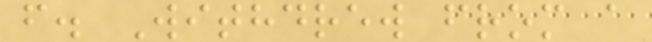f. Withdrew from a
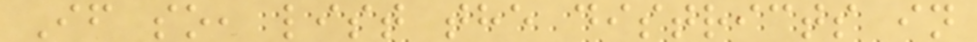If so, list the districts in
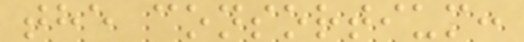the consortium:
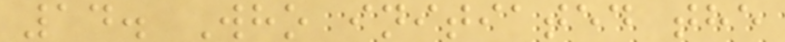14. Who initiated the
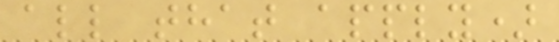all that apply)
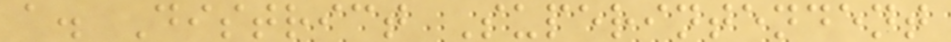a. District Superintendent
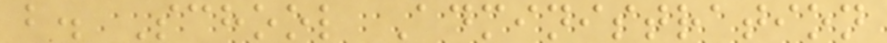b. School Administration
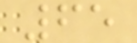65
